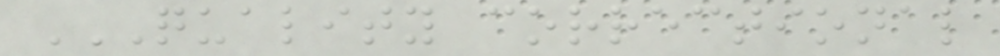QUALITY CORRECTIONAL
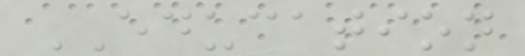EDUCATION
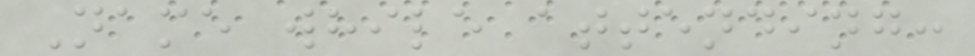Name while attending:
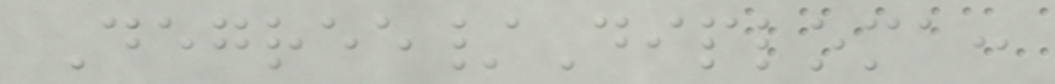Degree/Diploma:
